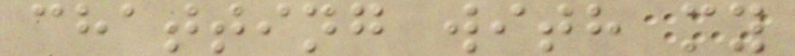chatting with my
